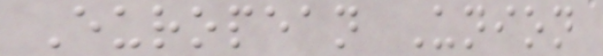European Union
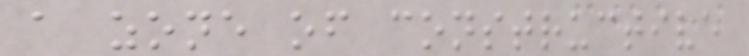a zone of constructive
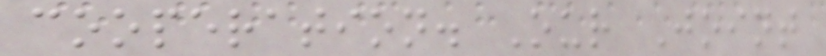cooperation. Our Joint
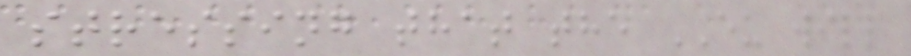stressing that the EU will
